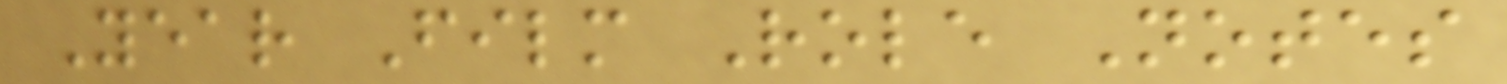Year Film Role Notes
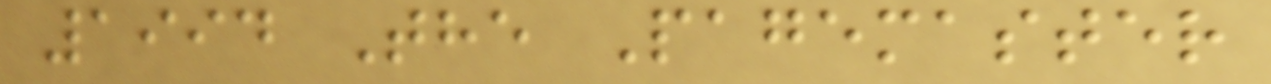1994 The Pagemaster
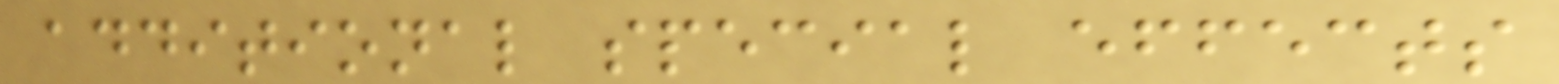additional special effects
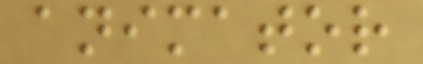animator
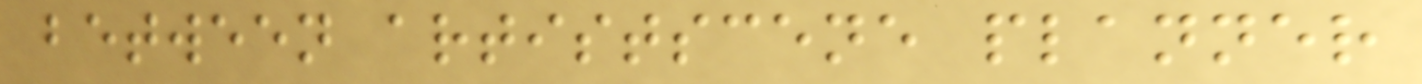between artistscene planner
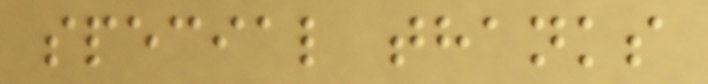special thanks
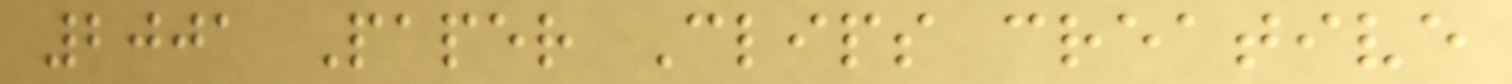2001 Paper Clips creative
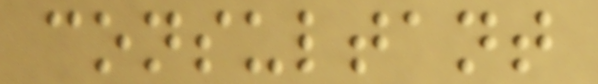consultant
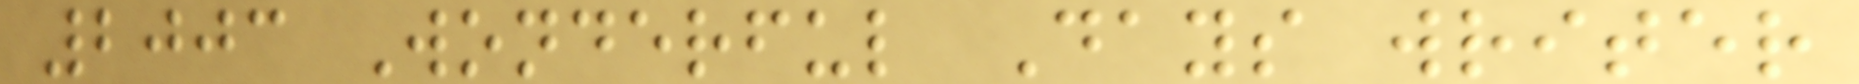2003 Wonderful Days writer
